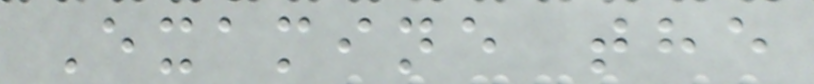Examine the
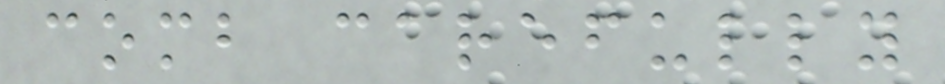comb carefully
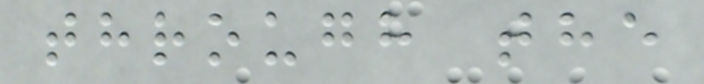through the
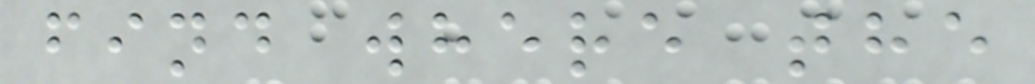find where the
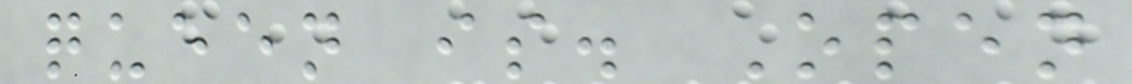queen is. Open
